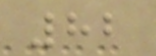82
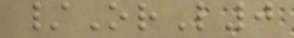/OrL0
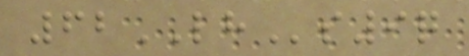62LHs9q
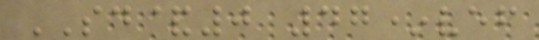SD&0 47*vef
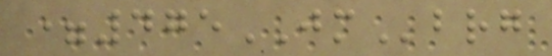=475JMbrg
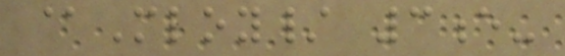@Mloy/ 3e-
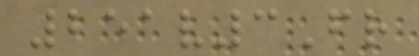251v3Fr
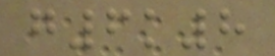g6k8
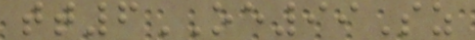tt6OE99Sz
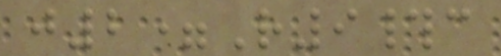j2=R9#c
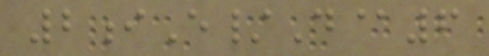2iE/D@6
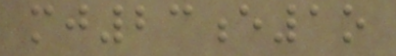mj23e1o
